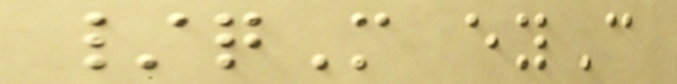/qM eyC
